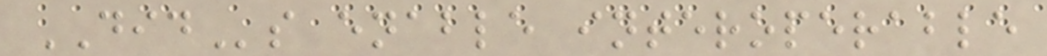DIDs enable interoperable
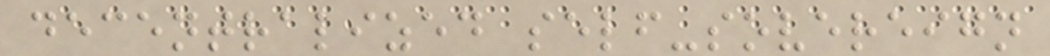decentralized self-sovereign
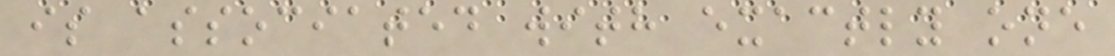is associated with exactly one
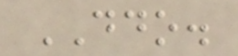DDO.
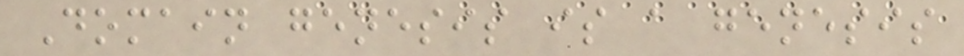Domain genesis is a genesis
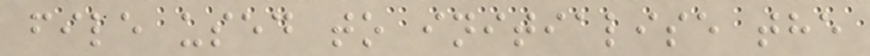file used to initialise the
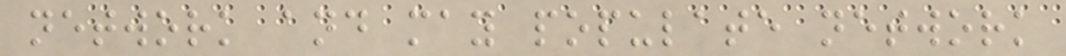network and may populate network
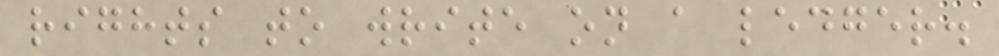rights to write on a ledger.
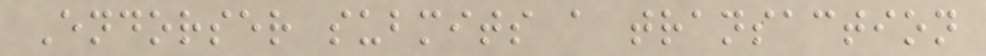Endorser submits a transaction
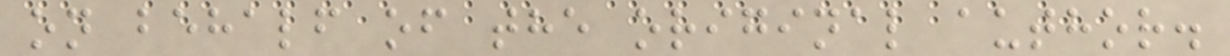on behalf of the original author.
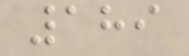189
